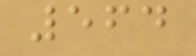564
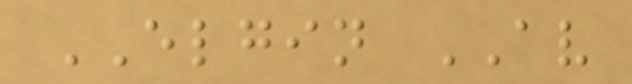ELGIN AV
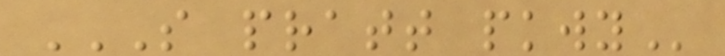S PRATT PKWY
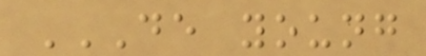DE YOUNG
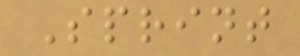Sprint
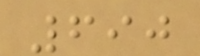690
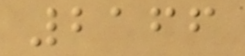2166
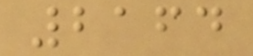2164
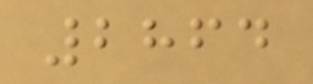2864
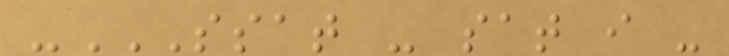-SSAT - SAT I -
